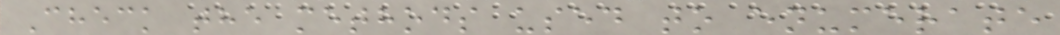Check the methods used to enumerate
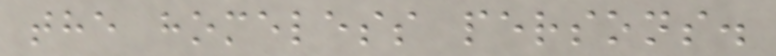the homeless persons.
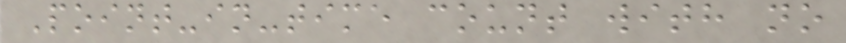Point-in-time count with no
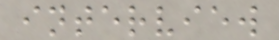interview
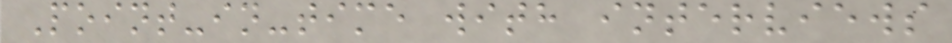Point-in-time with interviews
